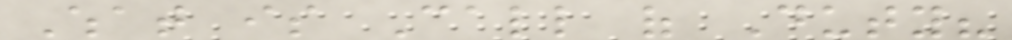What is Call of Duty?
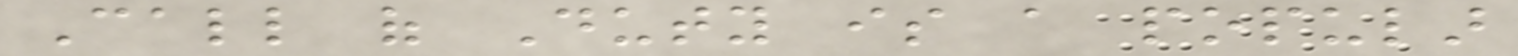Call of Duty is a popular
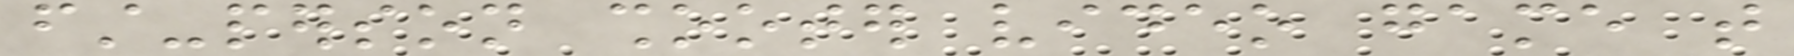first-person shooter video game that
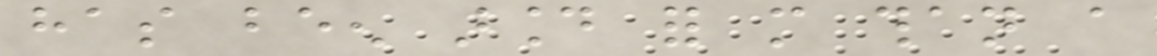has been around for more than a
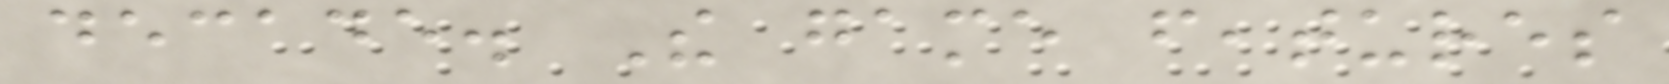decade. The game features
